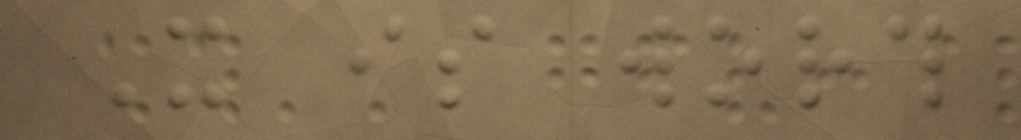It is worth
